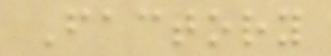Factory
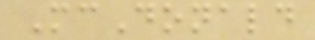McDonald
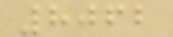8062
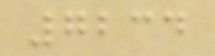7234
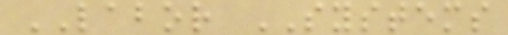LABOR SYSTEMS
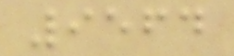9564
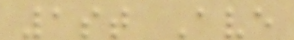1st Ave
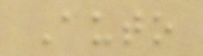Auto
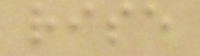rise
